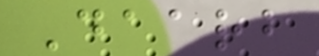Daarb
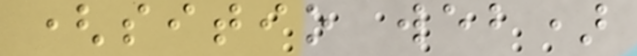(sitio web)
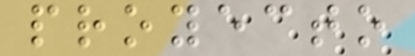proyecto
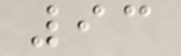93
